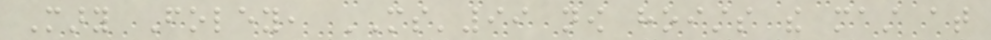Mary Foley, MS'99 now hoists the mast at
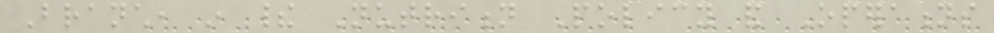Branch, in their Nutrition Policy and Operations
